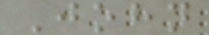John
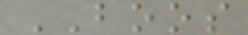BOOS
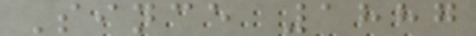Since 1887
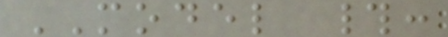MODEL #:
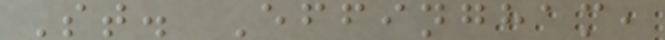St. Effingham,
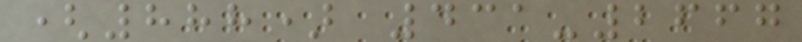(888) 431-2667
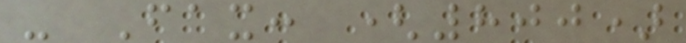- Fax: (800)
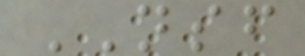NSF
